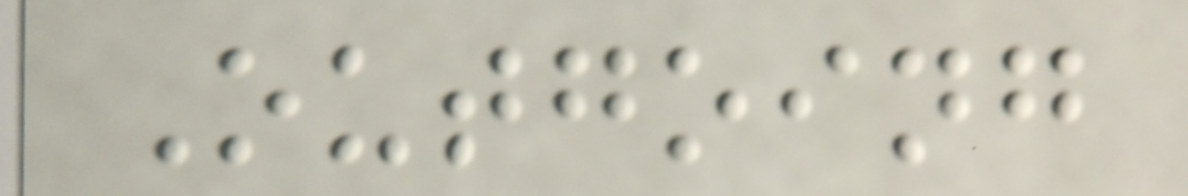Outgoing
